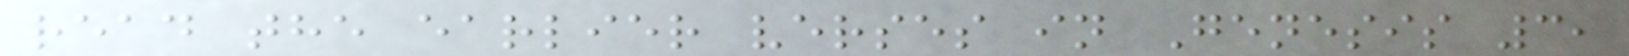read the earlier verses in Genesis 3,
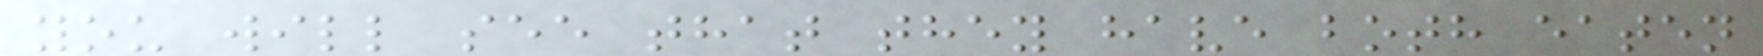you will see that they have both eaten
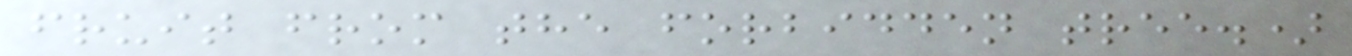fruit from the forbidden tree.)
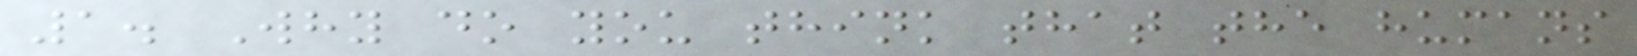1. Why do you think that the humans
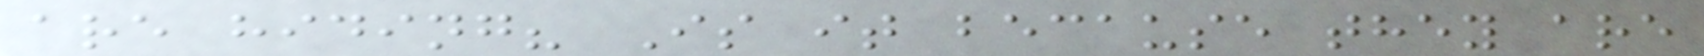are hiding? Is it because they are
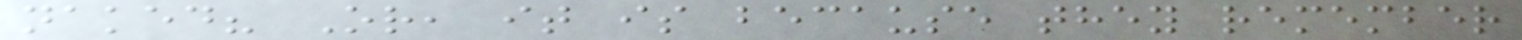naked? Or, it is because they remember
